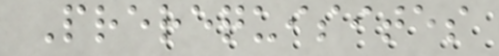Prerequisites
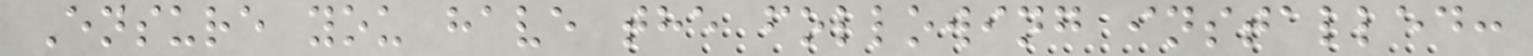Ensure you have the following installed:
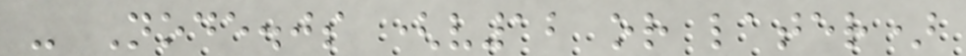- Node.js (v12 or later)
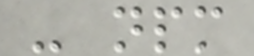- npm
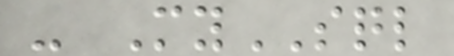- MySQL
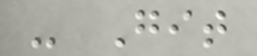- Git
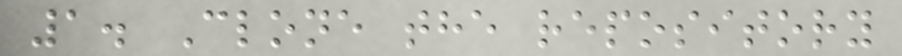1. Clone the repository
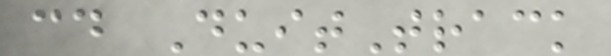cd DuitTrack
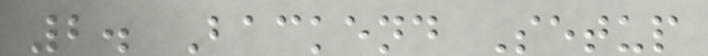2. Backend Setup
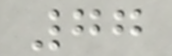77
